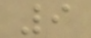9
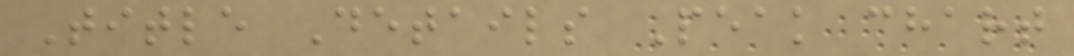Title Details Peak chart
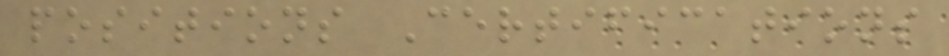positions Certifications
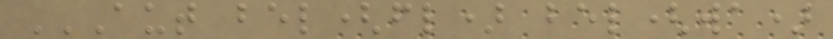AUT BEL(FL) BEL(WA)
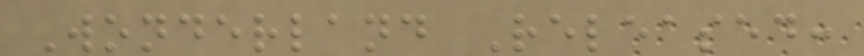Wonderland Released:
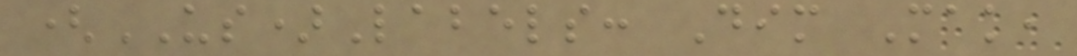(US)Labels: Dim Mak,
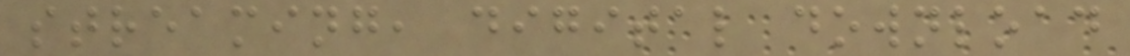streaming, digital download
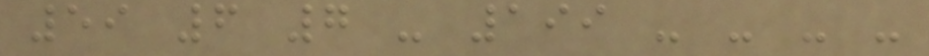59 6 7 - 199 - - - -
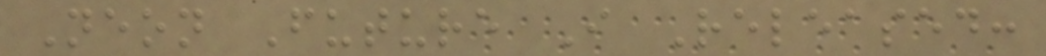Neon Future I Released:
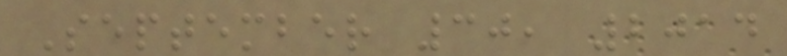September 30, 2014
